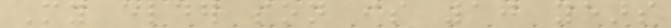My elder son is 10 years
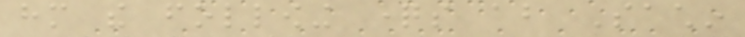him the following questions about Sachin
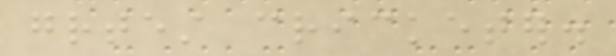greatest cricketer.
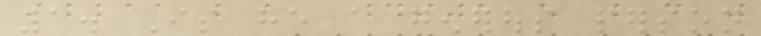1. Is he a generous person
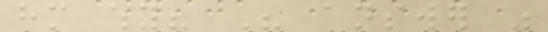him why? His answer was
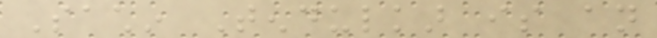Sachin Tendulkar is an
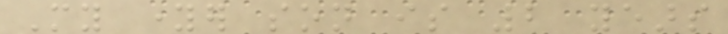My younger son is 2 years
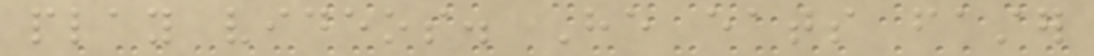play videos. He eats faster
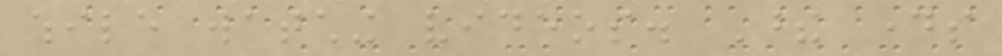while watching videos. These days
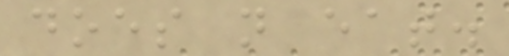does not eat.
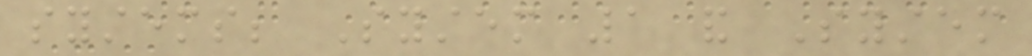systems; System 1 and System
